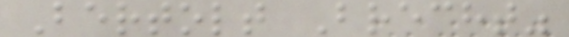Bertolt Brecht"
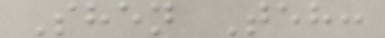Shen Teh:
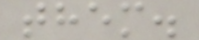them.
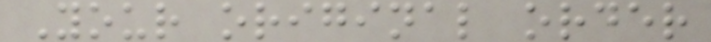Your original order
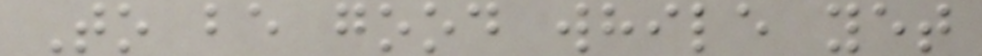To be good while yet
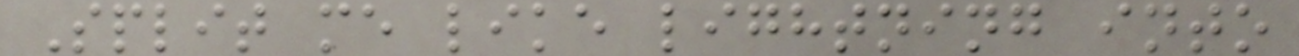Split me like lightning into
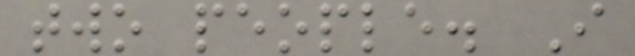two people. I
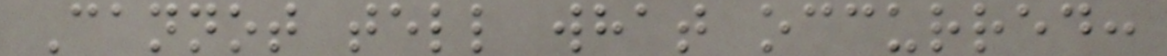Cannot tell what occurred:
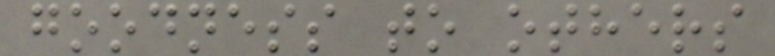goodness to others
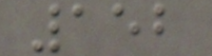152
